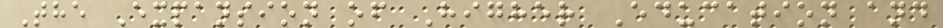The Expansion of Higher Education and
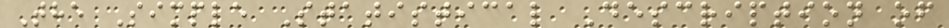The Simple Statistical Description of
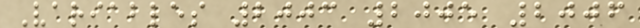Variables 2003 2005 2006
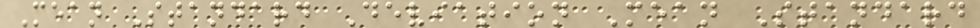Mean Standard Deviation Mean Standard
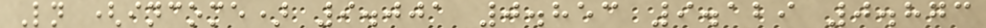Ln (income) 9.001 0.853 9.129 0.873
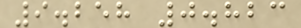9.258 0.823
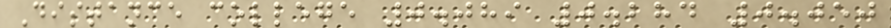Distance college 0.089 0.284 0.050
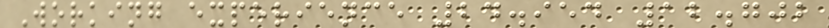Working experience 24.954 12.702
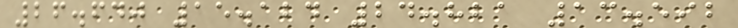26.640 15.124 24.821 13.592
